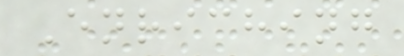Enriching
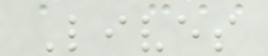Lives
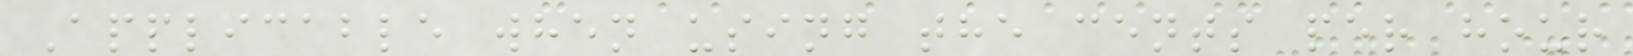Applicable when using the cents per hour
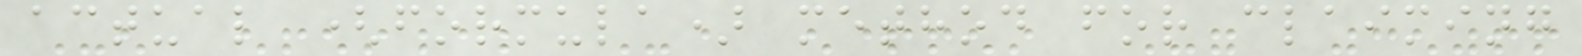actual (formula) method for claiming
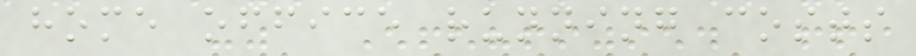home office running costs
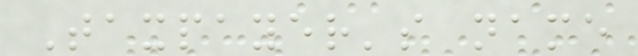Taxpayer's name
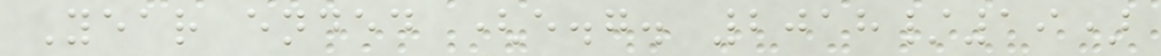Year ended (e.g. 2018/19)
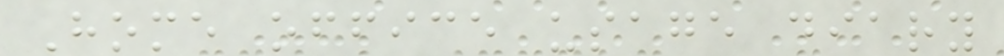Home office usage diary
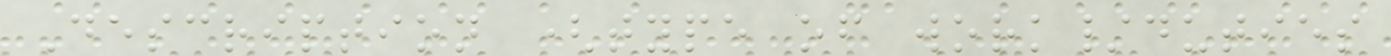Description (type of work/duties
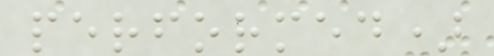performed)
